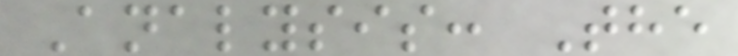Analysis: The
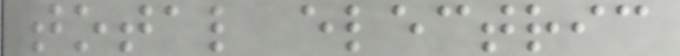total electric
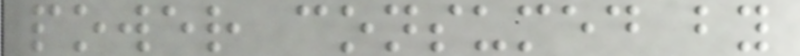power consumed by
